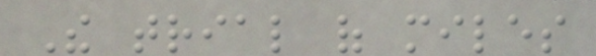The trial of miles
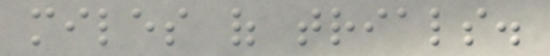miles of trials.
